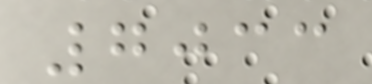7033
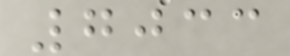7033
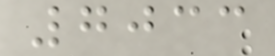7033
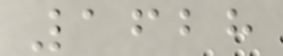1628
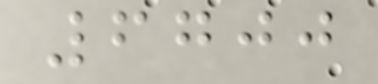6700
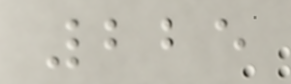225
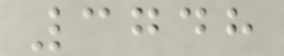3748
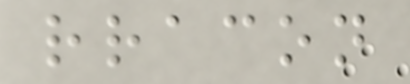rracon
